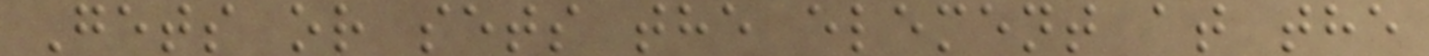Gets or sets the element at the
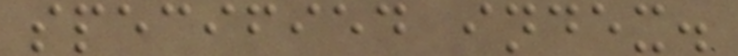specified index.
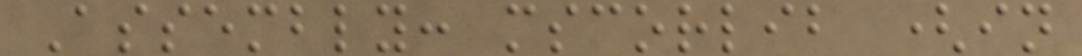Assembly: mscorlib (in
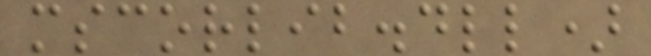mscorlib.dll)
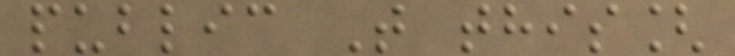public T this[
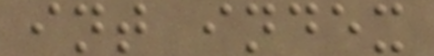int index
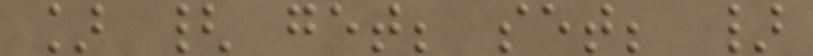] { get; set; }
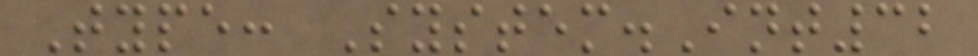Type: System.Int32
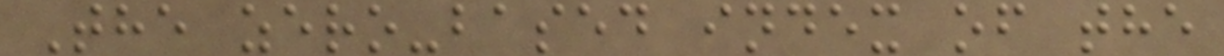The zero-based index of the
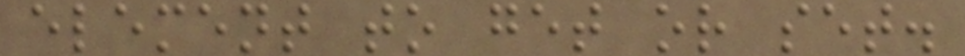element to get or set.
